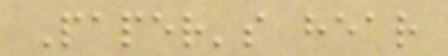Paper's hear
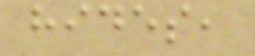hides,
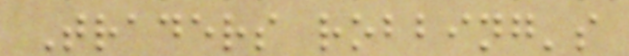Traders robbing's
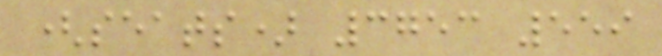(seats) 3753 559
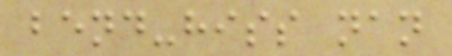bend-hiss nan
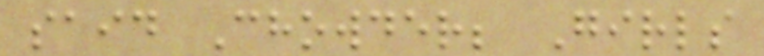said Chowder; Girls
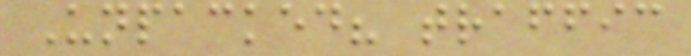Unpacked? traffic
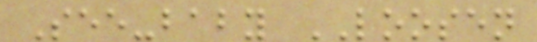See-baby LOOSEN
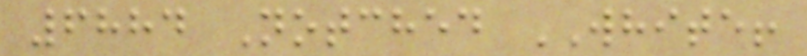6884 Notched WHITE!
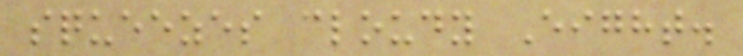squeezes cloudy Eight.
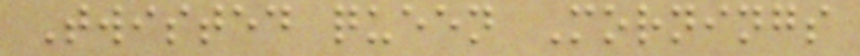Twisted queen Mornings
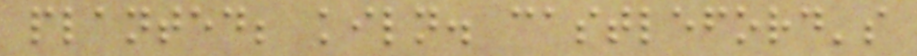planted; kiln. castleford's
